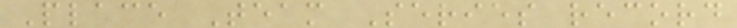Place Team Series record
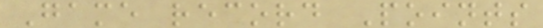Game record Points
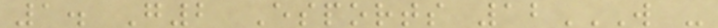1. G2 Esports 12W -
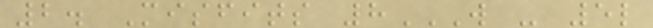2. Misfits 8W - 5L
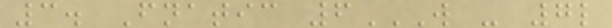3. Fnatic 6W - 7L
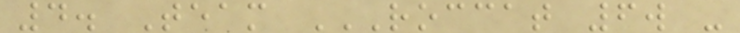4. Team ROCCAT 6W -
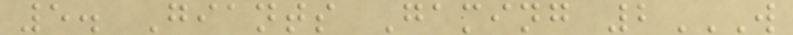5. Giants Gaming 2W
